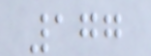177
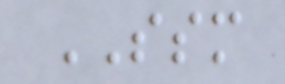SSM
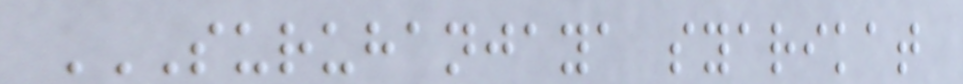SURUHANJAYA SYARIKAT
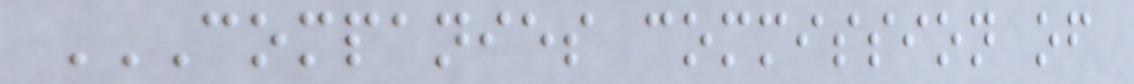COMPANIES COMMISSION OF
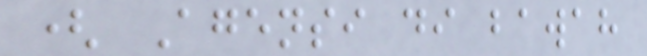( Agensi di bawah
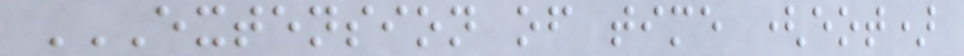EXTENSION OF TIME (EOT)
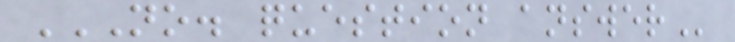NO. QUESTION ANSWER
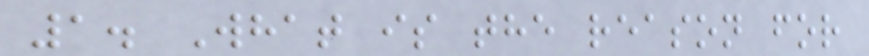1. What is the reason for
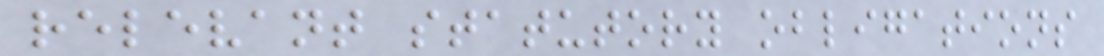relevant statutory obligations
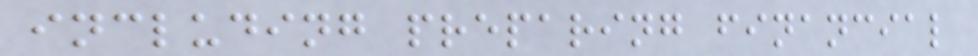including preparing financial
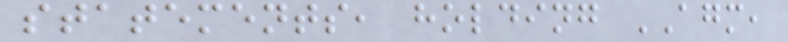statements, holding AGM,
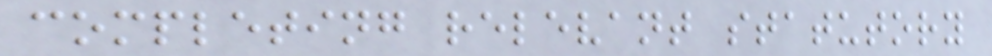completing relevant statutory
